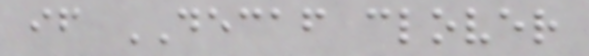if DECAF clover
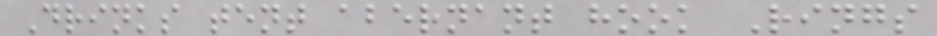Drinks tent abernant hook Rings
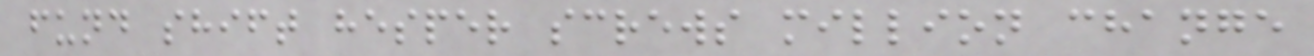fund shift hesper screws million change
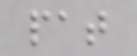pat
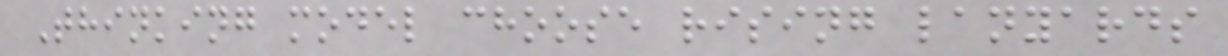Thinking model choose rising lanyards
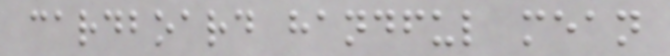cardboard handful mean
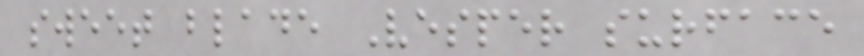sweet blade Vesper surface
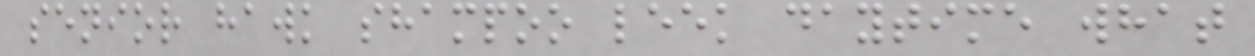senior hawk shampoo leek daytime what
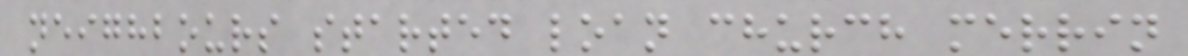neighbours started loan church merrin
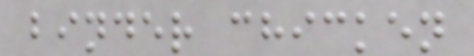binder chicken
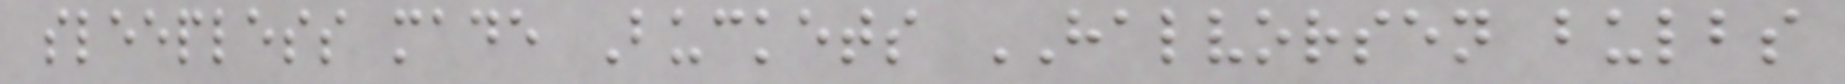sleepless made Buckets HALVORSEN bulbs
